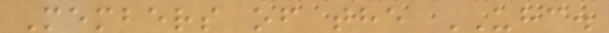Members of the UHC.
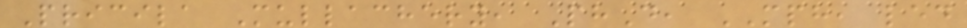Pricila Mullachery, PhD, MPH, led
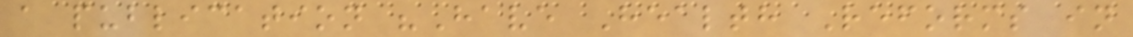a publication "Have Health Reforms in
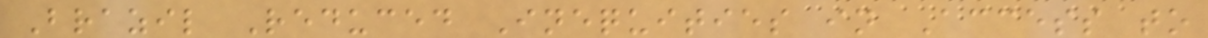Brazil Reduced Inequities in Access to
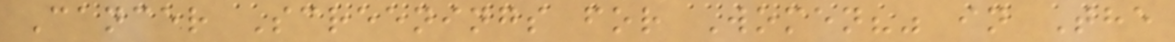Cancer Screenings for Women?" in The
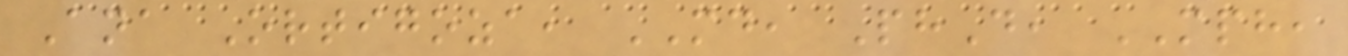Ana Ortigoza, MD, PhD, MPH,
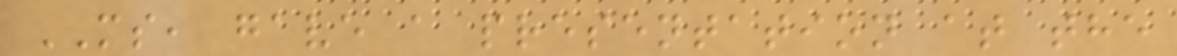MS, gave a presentation at the
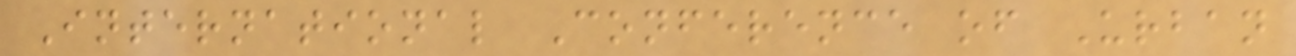International Conference of Urban
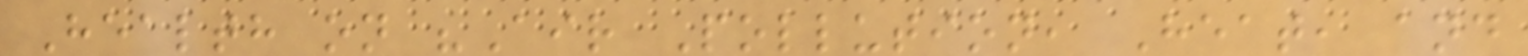Health on "Air Pollution, Heat, and
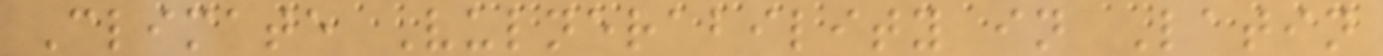Climate Vulnerability in Latin
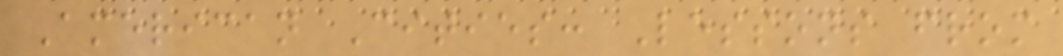American Cities: Lessons from
